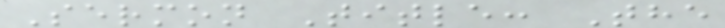Sermon Title: The
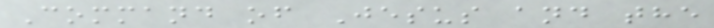Command of Jesus and the
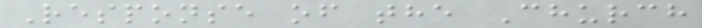Response of the Church
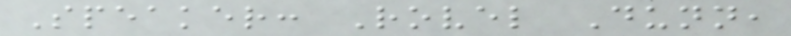Speaker: Rovel Dunn,
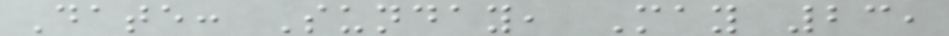Date: Sunday, May 23,
